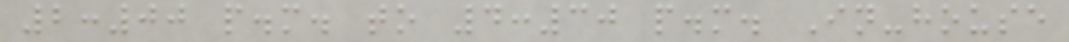2:00 p.m. to 4:30 p.m. In-house
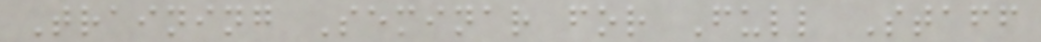Training Seminar for Full Staff
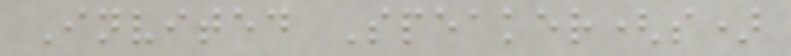Invited Speaker(s)
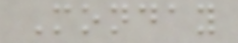Monday
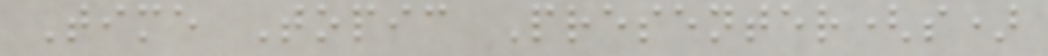Time Topic Presenter(s)
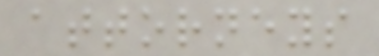attorneys
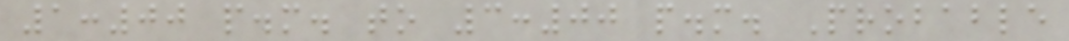1:00 p.m. to 3:00 p.m. Probable
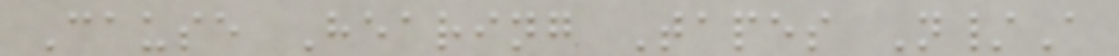Cause Hearing Tapes N/A
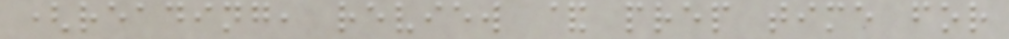(reading, review & prep time for
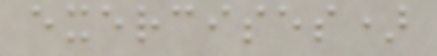exercises)
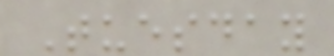Tuesday
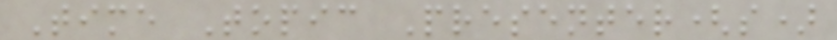Time Topic Presenter(s)
